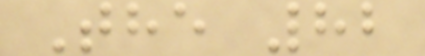The 82
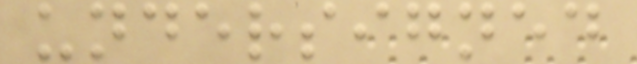undersigned
